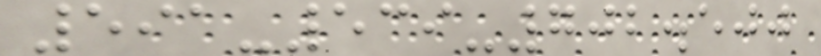591-539-702.500
